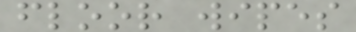floor wipes
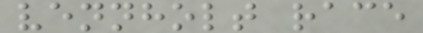vennholt race
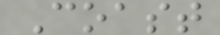Coast
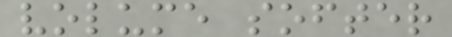volume softer
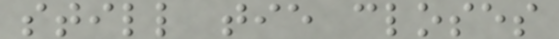still tie closes
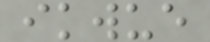ikwue
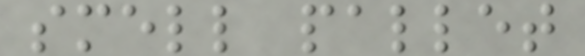smell pallet
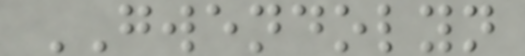GWENDOLYN
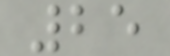25
